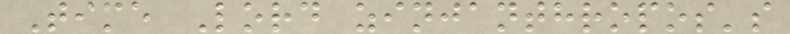Time Lord zinjanthropos's
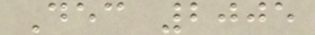Dec 2005
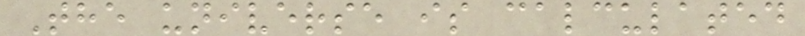The universe is calculated
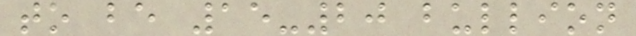to be 15-20 bullion
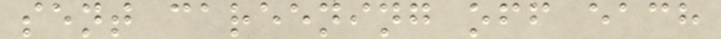sent careening off each
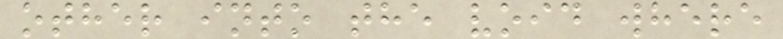other into the void where
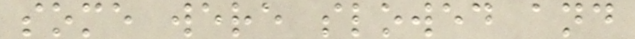some were slowed and
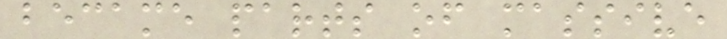became parts of massive
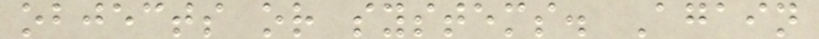objects or systems. Again
